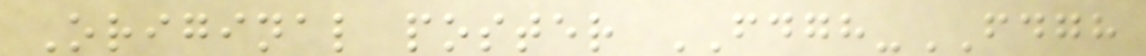Original poster FDGH-FDGH
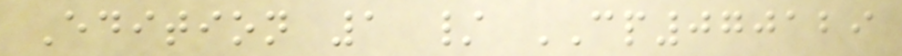Edition 1 / CP070129
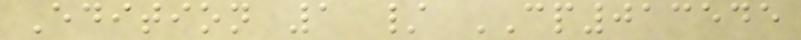Edition 1 / CP013545
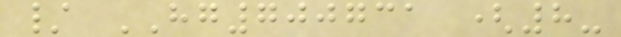/ HG700731 (8-
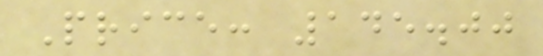Price: 145.00
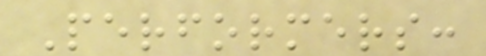Performers:
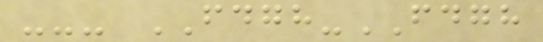--- FDGH-FDGH
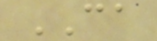CA
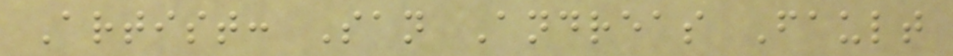Artist: San Andreas Fault
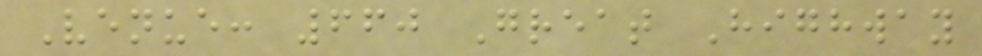Venue: 660 Great Highway
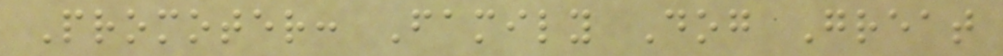Promoter: Family Dog Great
